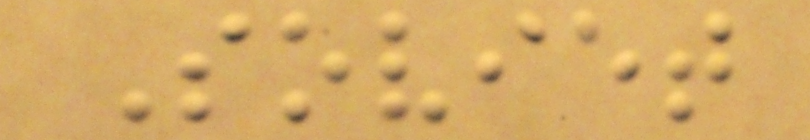Soviet
